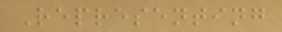Representing
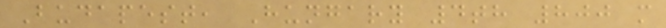Budapest, Hungary 4th 800 m
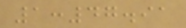1:47.91
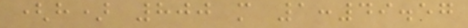(h) 800 m 1:49.57
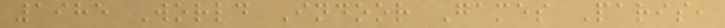1985 World Indoor Games Paris,
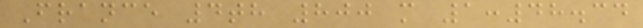France 4th 800 m 1:48.34
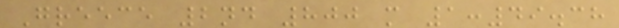Greece 2nd 800 m 1:49.38
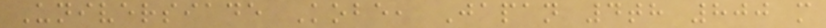Universiade Kobe, Japan 4th 800 m
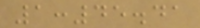1:45.41
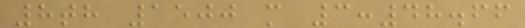8th 1500 m 3:48.66
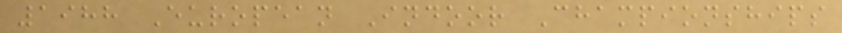1988 European Indoor Championships
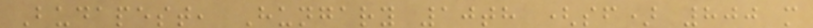Budapest, Hungary 10th (sf) 800 m
